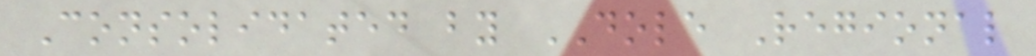Consolidated by DOLE Regional
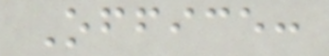Office:
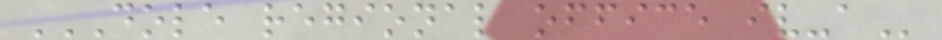DOLE REGIONAL OFFICE IV-A
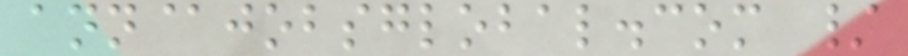ann@jobsglobal.com /
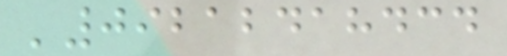'09212418434
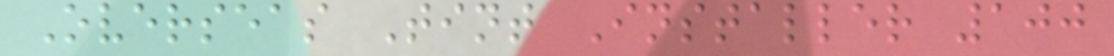Overseas Tint Installer 100
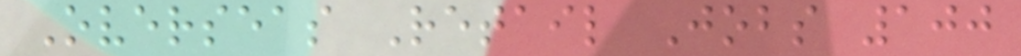Overseas Retail Jobs 100
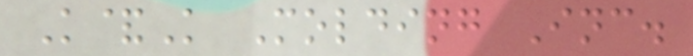K&K Molding Inc.
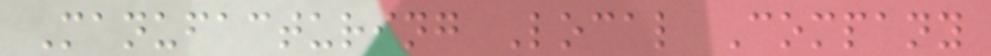Manufacturing Local Company
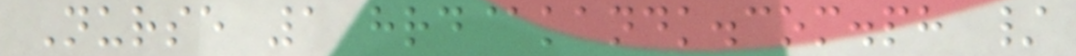Nurse 1 hrd@kandk.com.ph /
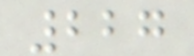227
